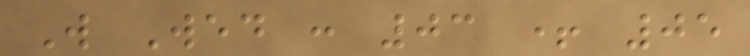W Wed : 03 + 05
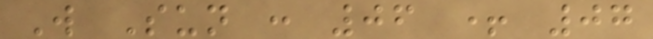W Sun : 06 + 07
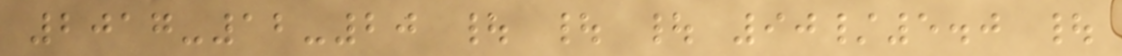2017-12-20 | | | 90/5.0 |
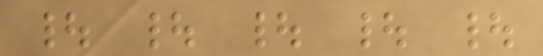| | | | |
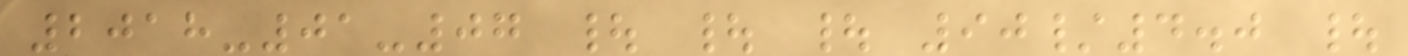2018-01-07 | | | 90/4.0 |
